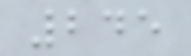245
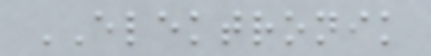ELEKTRONIK
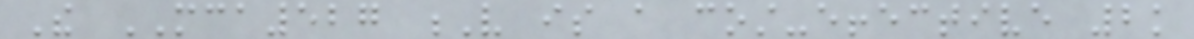The MCA527 V is a cost-effective 2k
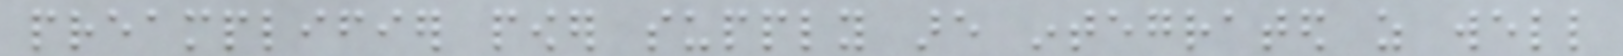preamplifier power supply are integrated as well
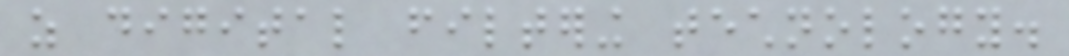as digital filtering technology.
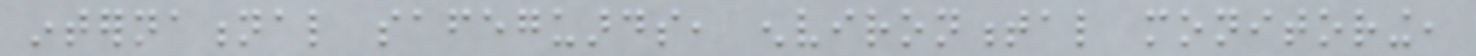international safeguards, environmental monitoring,
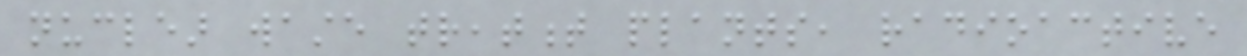nuclear waste treatment plants, radioactive
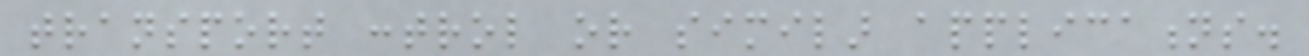transport control or similar applications.
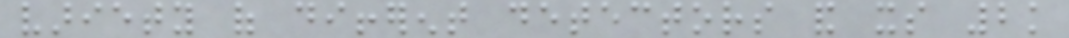variety of different detectors and its 2k
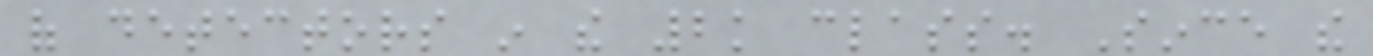of detectors in the 2k class. Since the
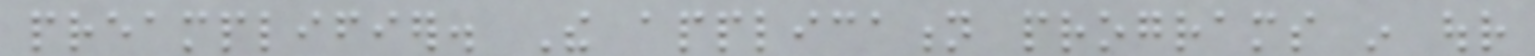preamplifier. The application programs in our
